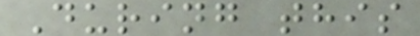During this
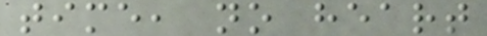time, no heart
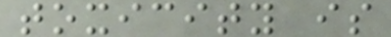toxicity is
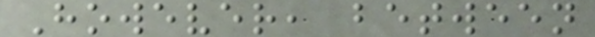However, between
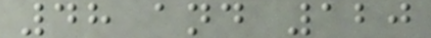48 and 120
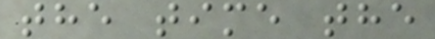the time the
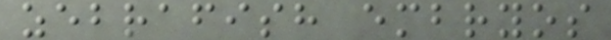zebrafish embryos
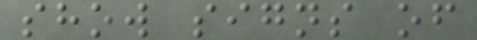show signs of
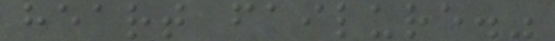heart failure."
